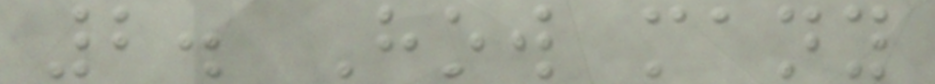2. How many
